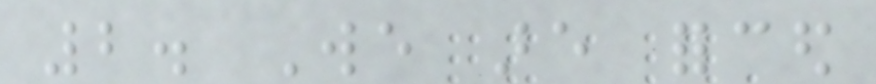2. We are forced
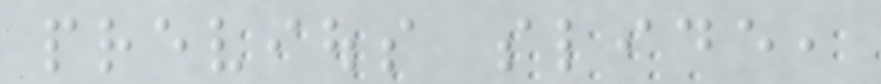previous slide,
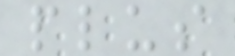plus
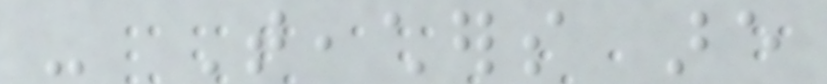- Teachers are
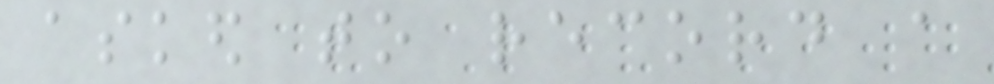asked to record a
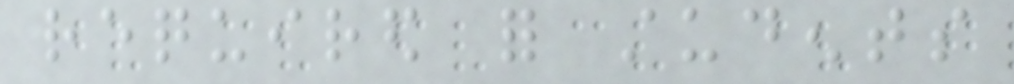required for students
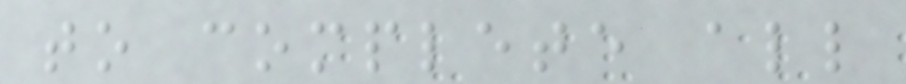to complete all
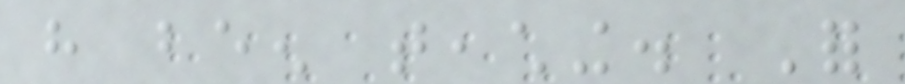have been teaching. For
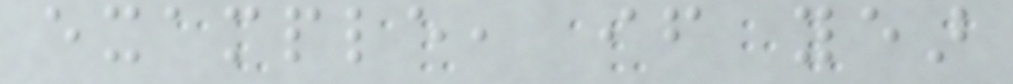example, if year
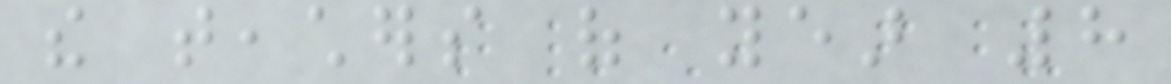the teachers of year 8
